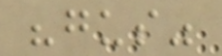"gus"
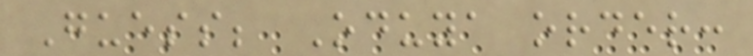Guess; Oduya order:
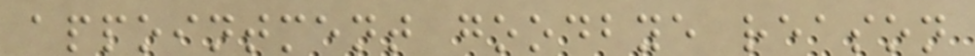appointment goodbye reason
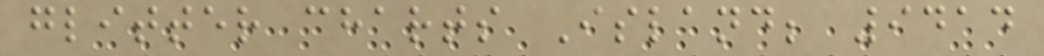glitter charts Island; 9414
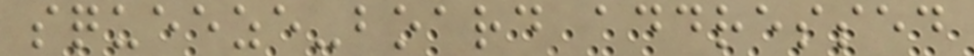squeeze-board addressed
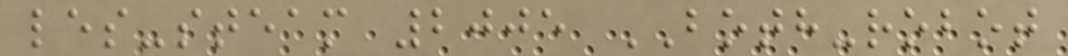les-steam 2005 BOTH-robot
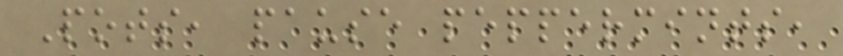Pots, pause peppermints,
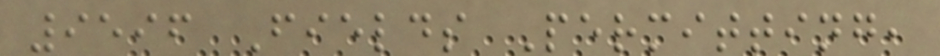9596 Fields Permitting,
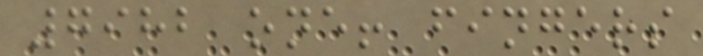7982 one! fingers
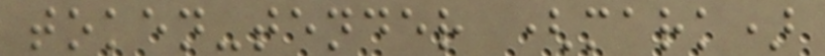token-tender (mark)
